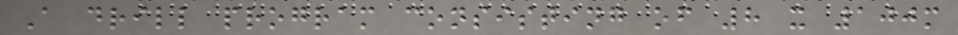A drill program consisting of 8 x 100m
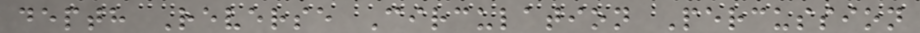depth Reverse Circulation Percussion
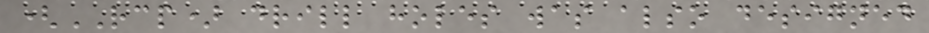(RCP) drill holes was also designed
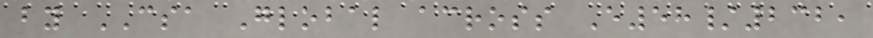by CSA Global across E58/232,
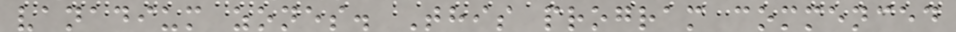vanadium zones. This program commenced
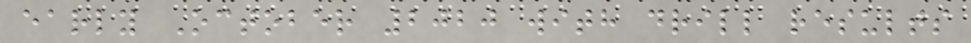early October 2020 with drill results
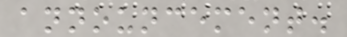announcement.
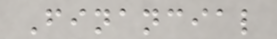Financial
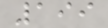199
